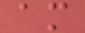am
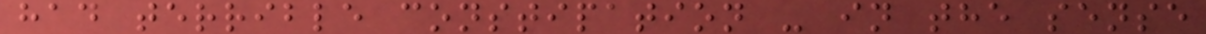had terrible constipation - in the sense
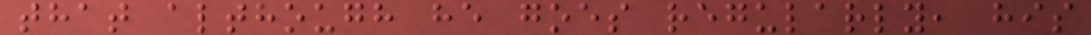that although he goes regularly, his
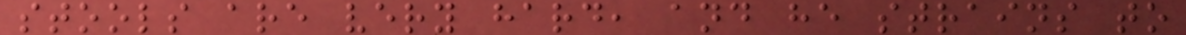stools are very hard, and he strains to
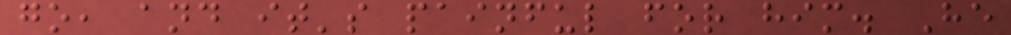go, and it's painful for him. He
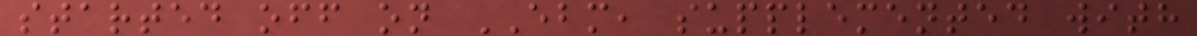started off on EBM, supplemented with
